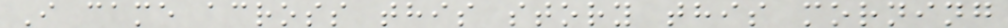I came across this story this morning
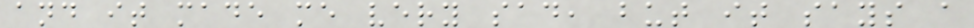and it made me very sad, but it says a
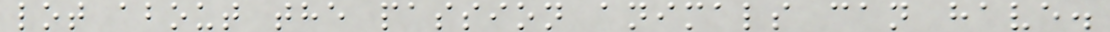lot about the passion animals can have.
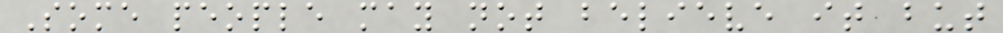Some people may not believe it but
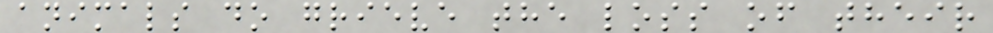animals do grieve the loss of their
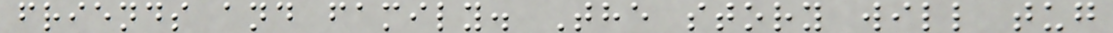friends and family. The story will tug
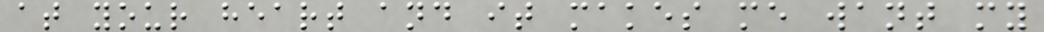at your heart and it makes me want my
